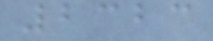2323
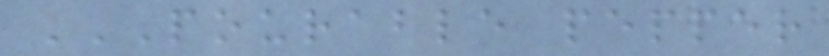POURABLE PEPPER
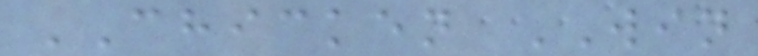CHICKEN WIN
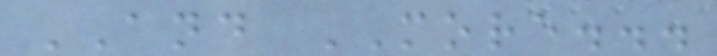AND MORE...
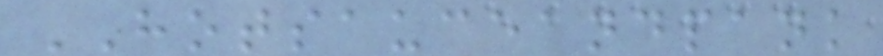HOTSAUCEANDPANK
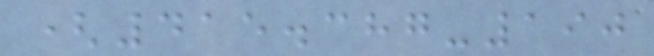(415.387-190
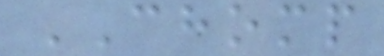CHOMP
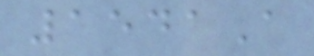1541A
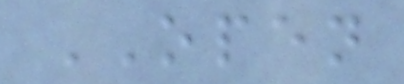OPEN
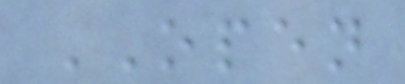OPEN
